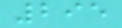295
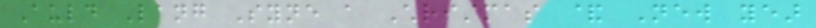Auld Lang Syne a Christmas & New year
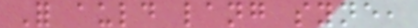For auld lang syne,
